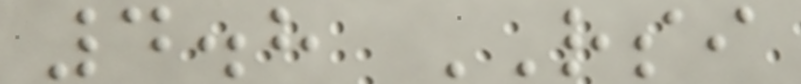4.8 RSI
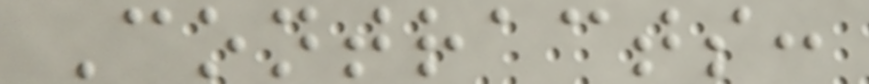Contracts:
